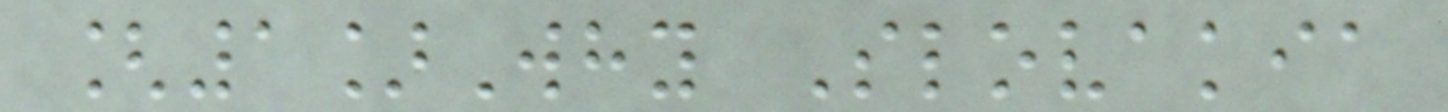[1]Why Slovakia
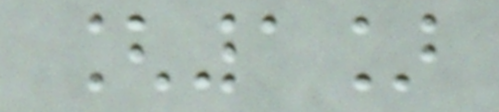[1]
